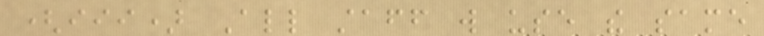(iii) All staff will use the same
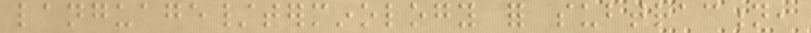language/terminology for subtraction,
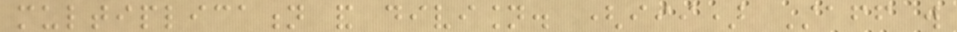multiplication and division. (iii) Staff will
